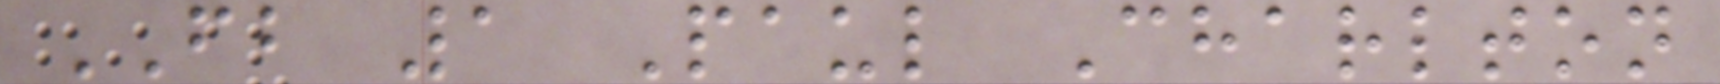FB 1 Paul Charlton
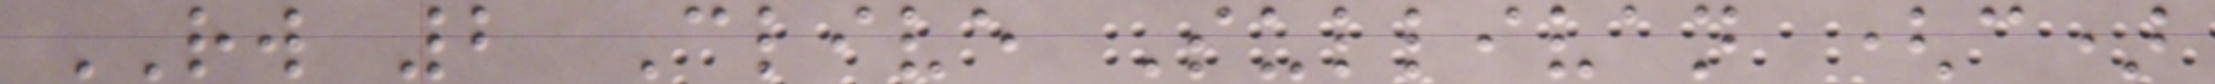RW 2 Clive Sullivan (c)
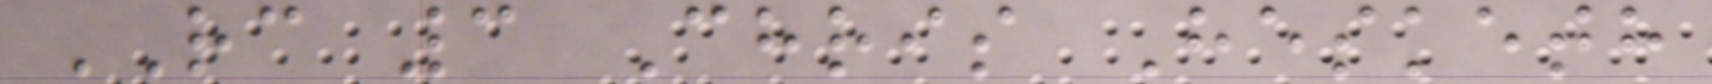RC 3 Chris Hesketh
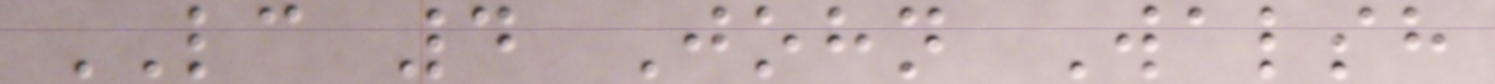LC 4 John Walsh
